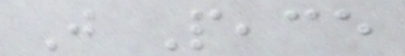Just Peace
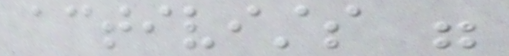activists were
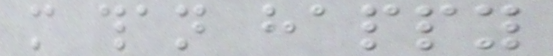more than happy
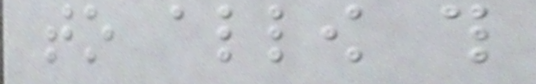to allow this
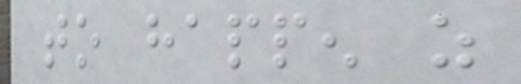to happen as
